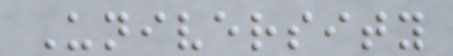University
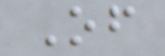Of
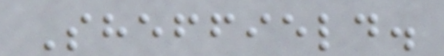Sheffield.
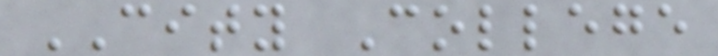CITY College
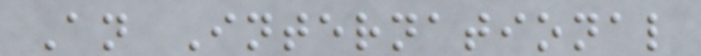An International
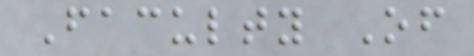Faculty Of
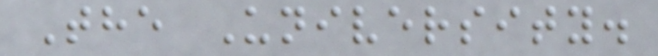The University.
